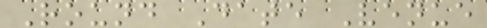Round Date Venue
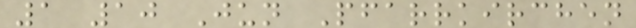1 10 Jun Pfarrkirchen
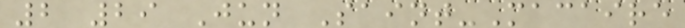2 29 Jun Saint-Macaire
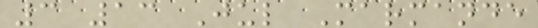3 13 Jul Marmande
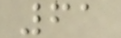61
